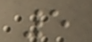5
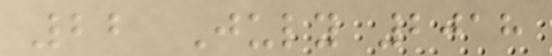22 July 2018
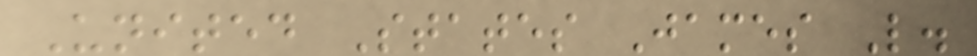United States James L.
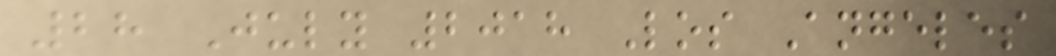28 July 2018 Los Angeles
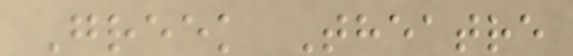Greek Theatre
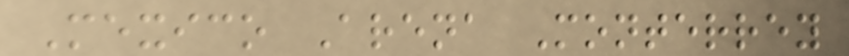Mexico Arena Monterrey
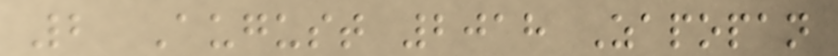2 August 2018 Zapopan
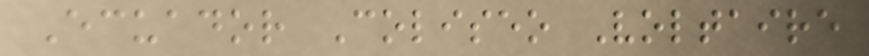Ecuador Coliseo Voltaire
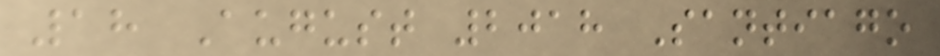18 August 2018 Santiago
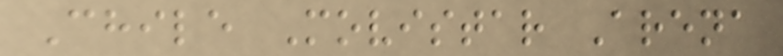Chile Movistar Arena
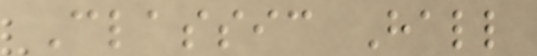Classic Hall
